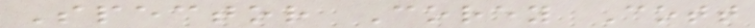Spector Corey Cott
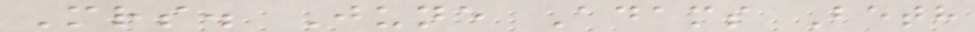Mrs. June Adams Beth
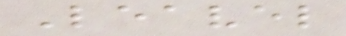Leavel
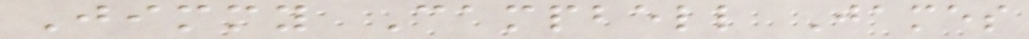Jimmy Campbell James
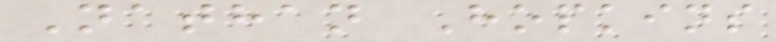Nathan Hopkins
